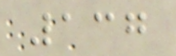137
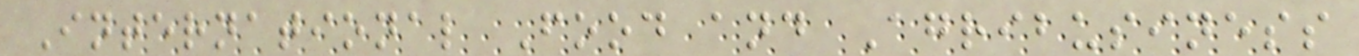International Food and Agribusiness
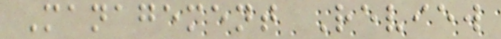Management Review
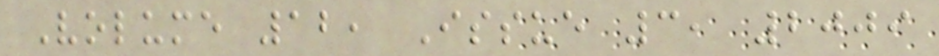Volume 12, Issue 3, 2009
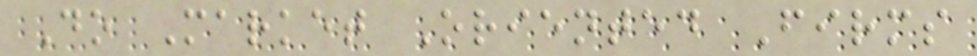Do Market Oriented Firms
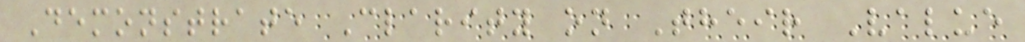Demonstrate Clarity on Their Value
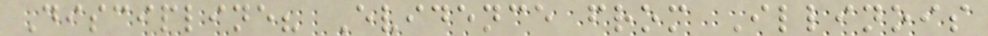Discipline? Evidence from Illinois
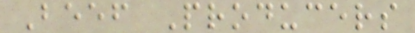Beef Producers
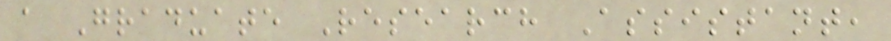a Graduate Research Assistant,
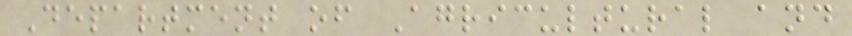Department of Agricultural and
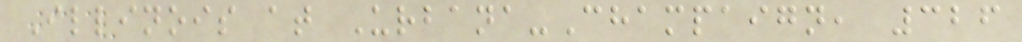Illinois at Urbana-Champaign, 326
